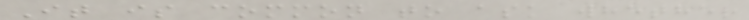It is common to ask whether
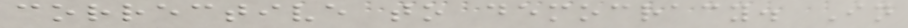corrective to democracy. In
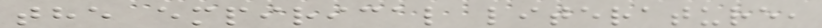the empirical literature,
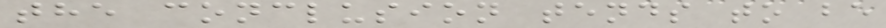the conclusion tends to be
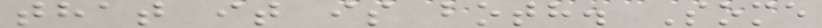that it is both. Some
